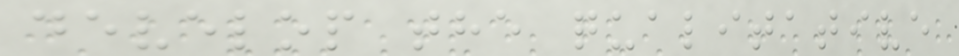develop the qualitative
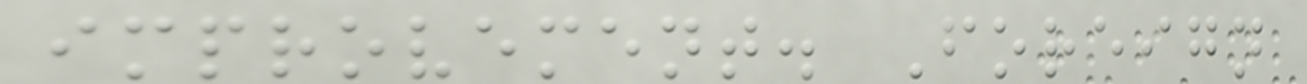improvement. Foreign
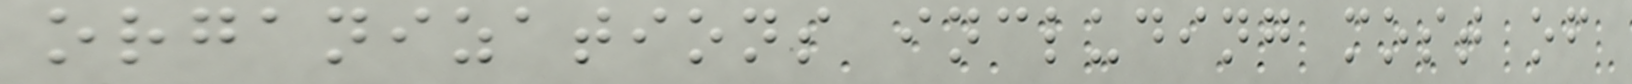organizations including most of
